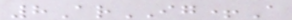8ArIG+A
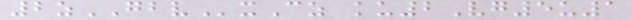2zGBVxCz ku2Vg5u1
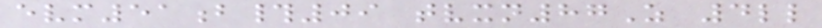evm51b#09 tvxn87Z 4ll
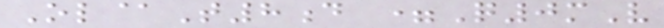Ol@T8d =Q0mV
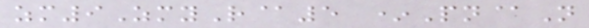zm9ZmyR@5 *Pn@N
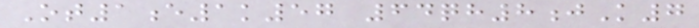Ot1e1k57 64qh8jK7
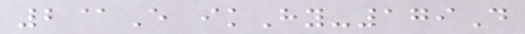2@E ikHy-179D
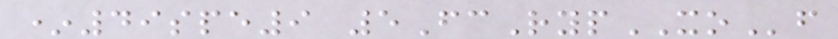*49spe9 5FcRypXOf
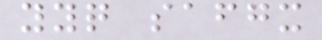yyq safgx
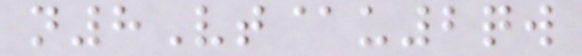n8Vt@u2qw
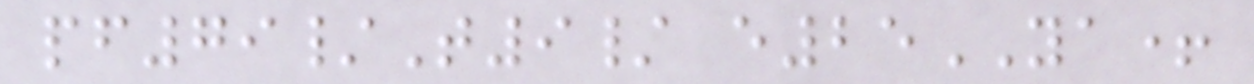pf79/T9/ e25YA+
